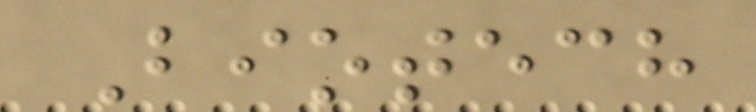Biotech
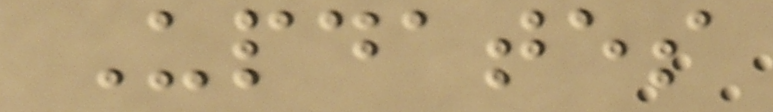Updates
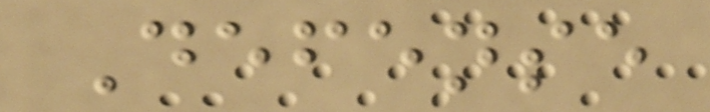Defense
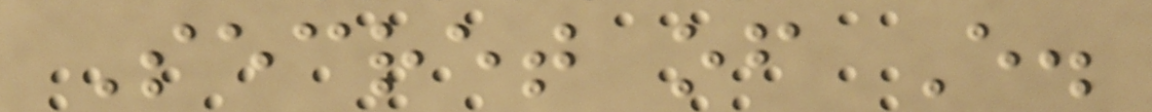Secret of E.
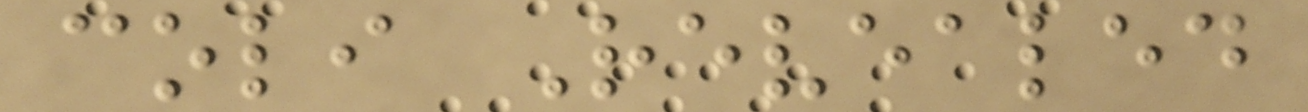coli Revealed
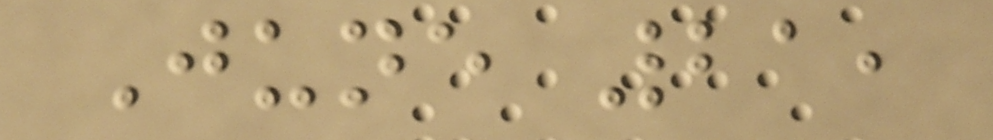June 21,
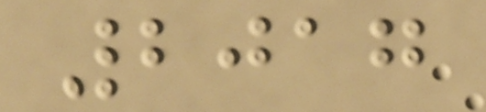2017
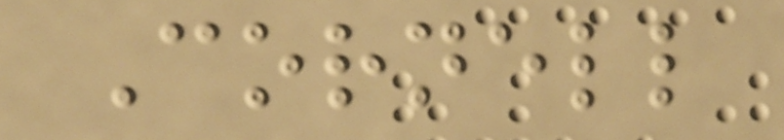Cornell
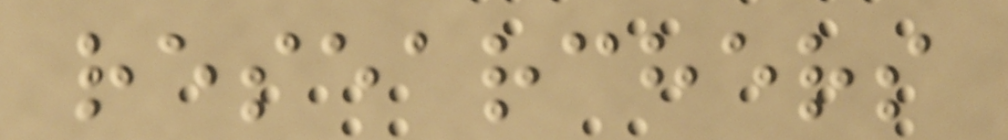researchers
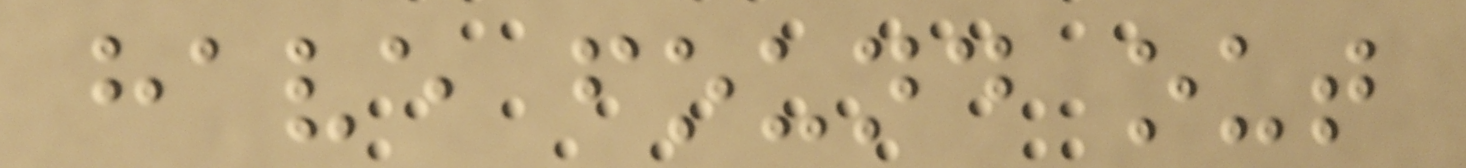have found out
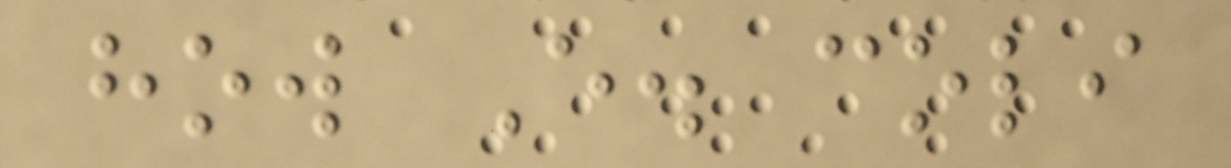how E. coli
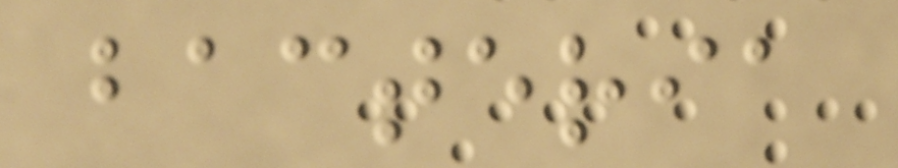bacteria
